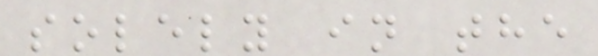solely in the
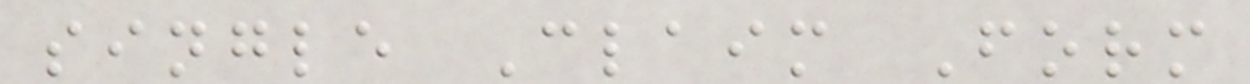single Claim Form
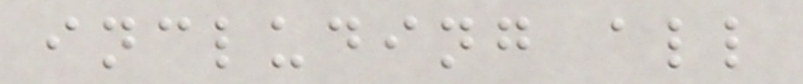including all
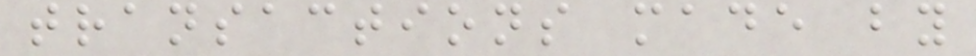transactions made by
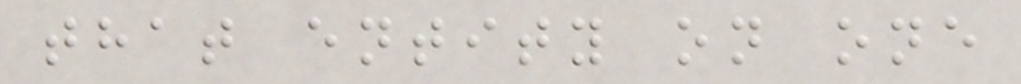that entity on one
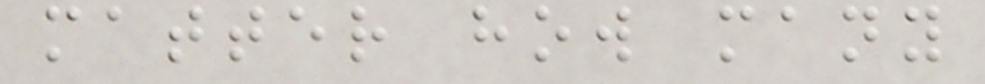matter how many
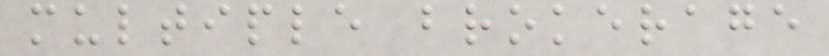multiple brokerage
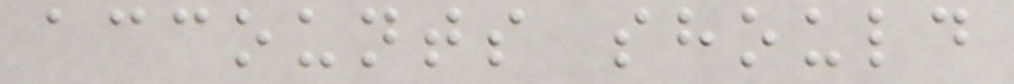accounts should
